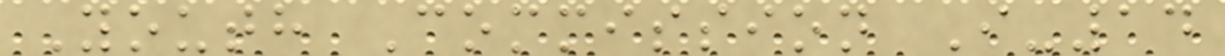Youth Commission I-14
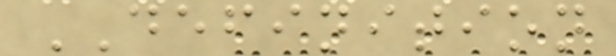DEFINITION
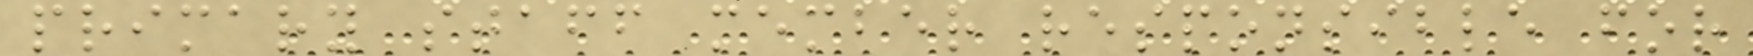primary staff member responsible for
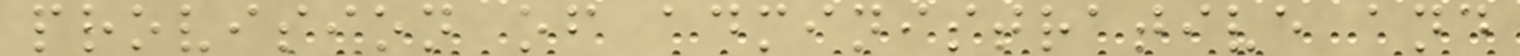provision of administrative and
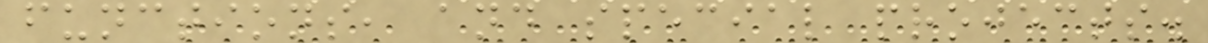functions, and special projects.
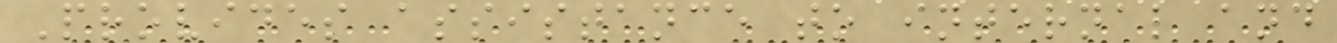Provides assistance to internal and
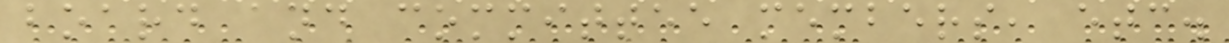board and committee members, etc.
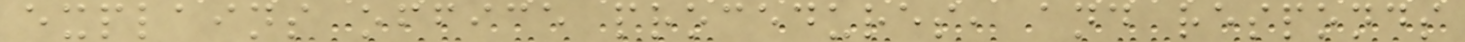explains office procedures, and responds
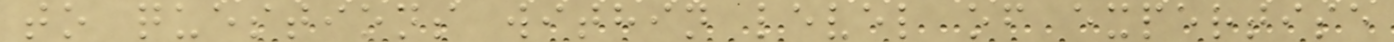to questions within level of expertise
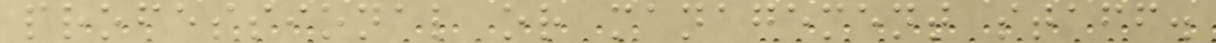professional or management staff.
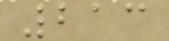213
